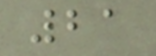21
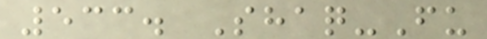533. Shaq-Fu
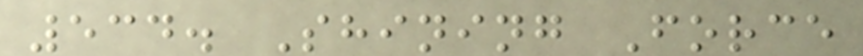534. Shining Force
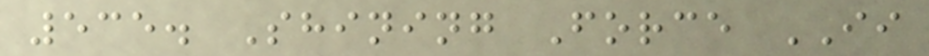535. Shining Force II
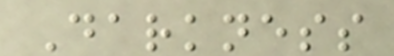Darkness
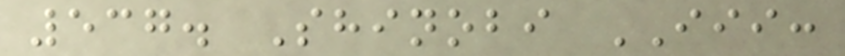537. Shinobi III:
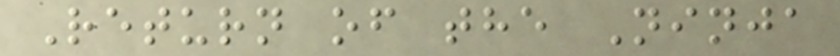Return of the Ninja
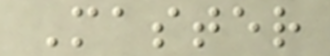Master
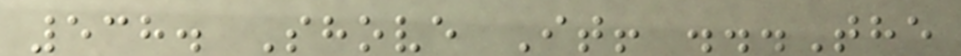538. Shove It! ...The
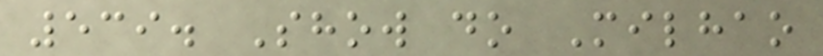539. Show do Milhao
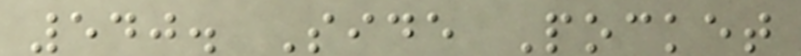540. Side Pocket
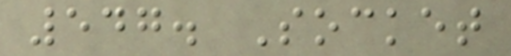547. Socket
